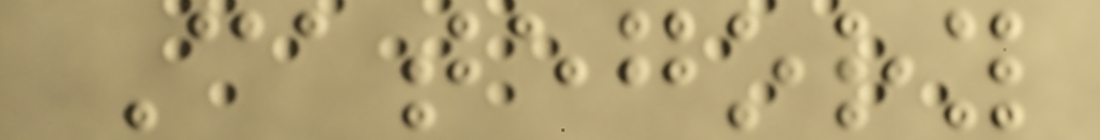Category
